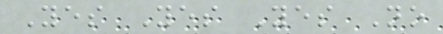Yes Yes Yes No
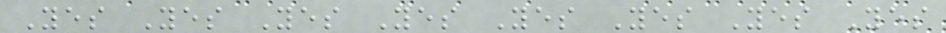Yes Yes Yes Yes Yes Yes Yes Yes
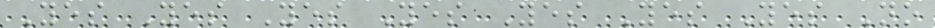Yes Yes Yes Yes Yes Yes Yes No
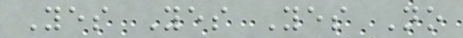Yes Yes Yes No
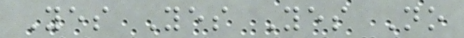Yes Yes Yes No
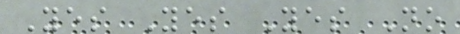Yes Yes Yes No
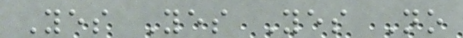Yes Yes Yes No
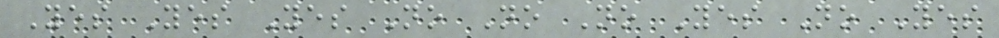Yes Yes Yes No No No Yes No Yes
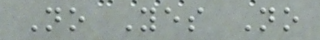No Yes No
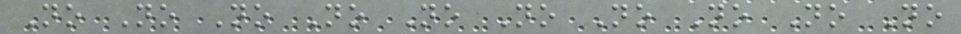No No No No No No No No No No
